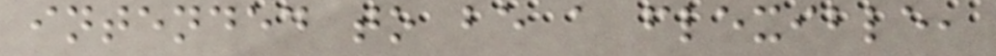intended to be a flexible,
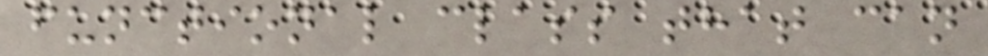functional class that can
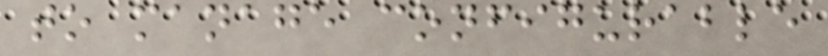to manage configurable
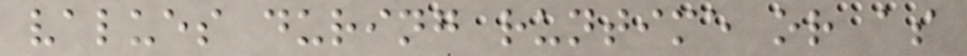values during runtime or as
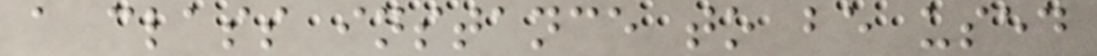a class instance to be used
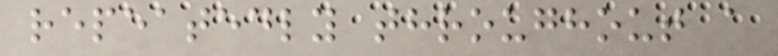repeatedly throughout a
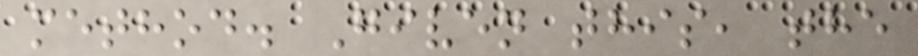method. Given this, the
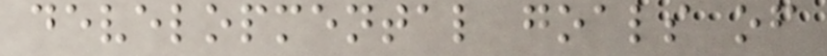developmental goals of
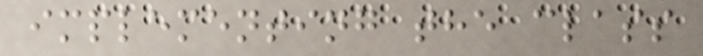implementing the class
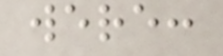were:
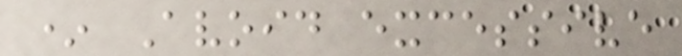* Avoid excessive
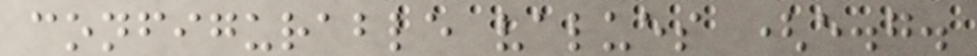configurable values (e.g.
